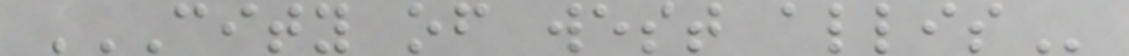CITY OF WEST ALLIS
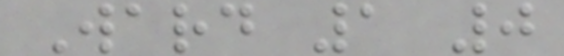Ward 1 0
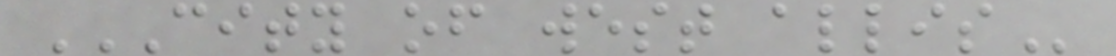CITY OF WEST ALLIS
